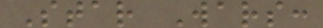Star Wars:
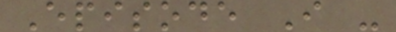Episode I -
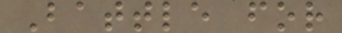Battle for
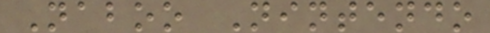Naboo Nintendo
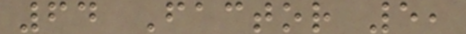64 Factor 5,
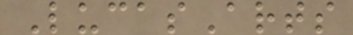LucasArts
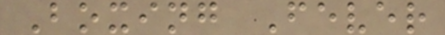Boxing Fever
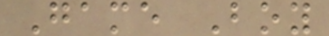Game Boy
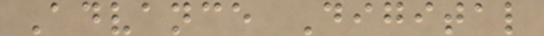Advance Digital
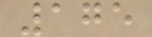175
